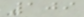109
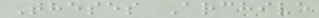Theses Archive
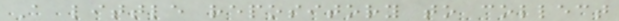A little repository to collect
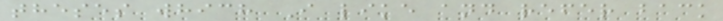theses which I like and refer back
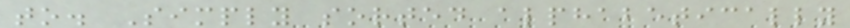to. Simply sorted alphabetically
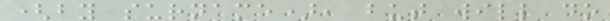(by surname), but will do
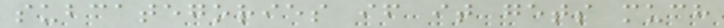subcategories if it gets much
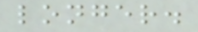longer.
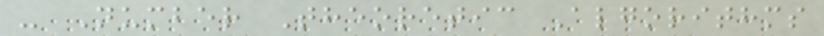- Number Theoretic Algorithms
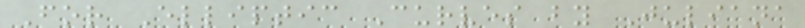For Elliptic Curves by Juliana
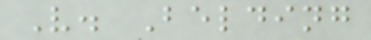V. Belding
